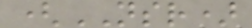(NSR)
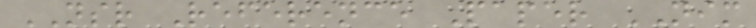NSR Reference Paper NIM
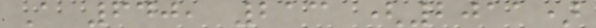A 640, 213 (2011)
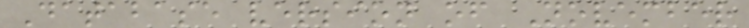Database version of November
